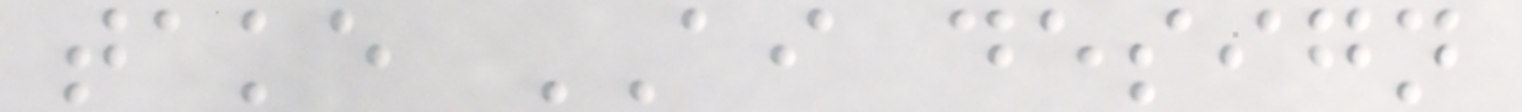take AI design
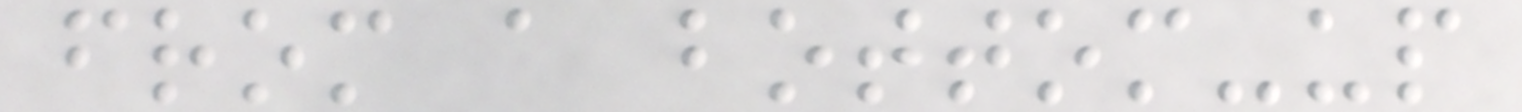from a bottom-up
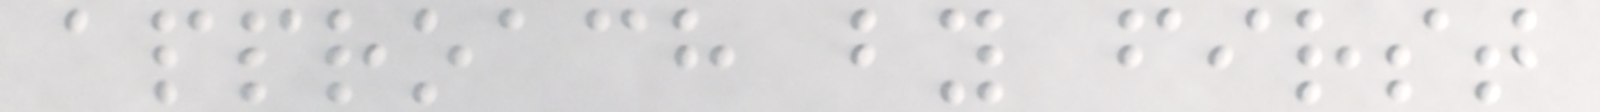approach by first
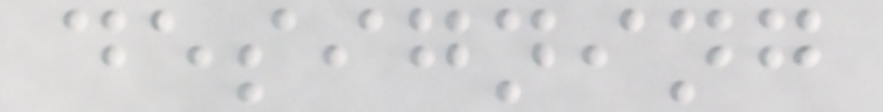designing
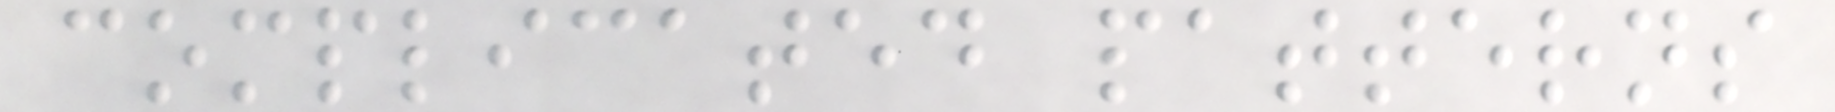complicated patterns
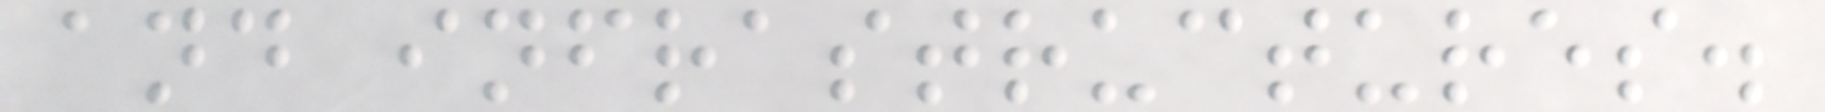and infrastructures.
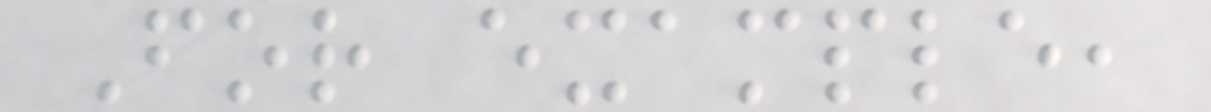For example,
